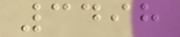3498
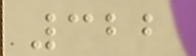322
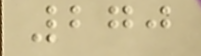270
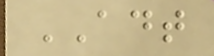ADT
